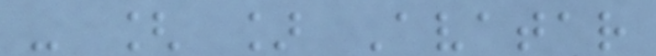- [ ] Avatar
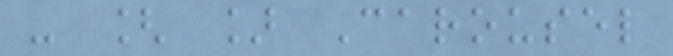- [ ] Carousel
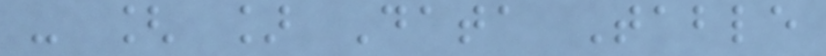- [ ] Data Table
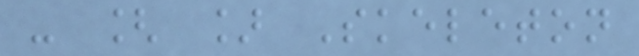- [ ] Skeleton
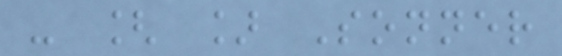- [ ] Sonner
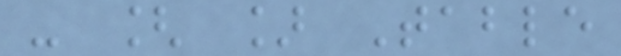- [ ] Table
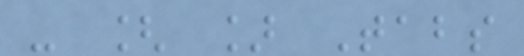- [ ] Tabs
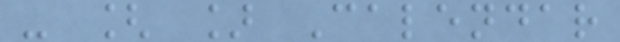- [ ] Calendar
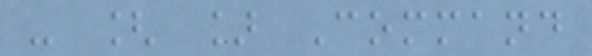- [ ] Command
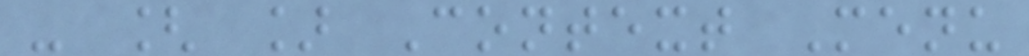- [ ] Context Menu
